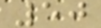50
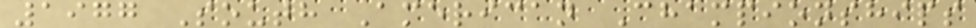1977 South American Championships
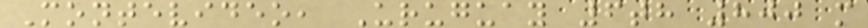Montevideo, Uruguay 6th 800 m
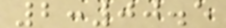2:00.5
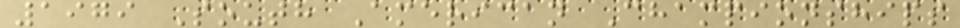1979 South American Championships
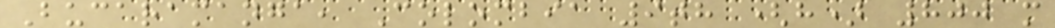Bucaramanga, Colombia 9th (h) 800 m
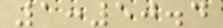1:50.4
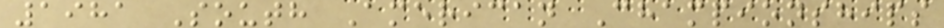1981 South American Championships
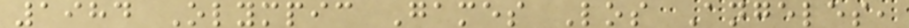1984 Olympic Games Los Angeles,
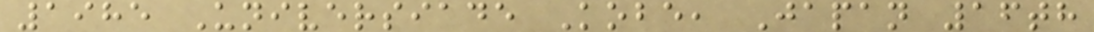1985 Universiade Kobe, Japan 16th
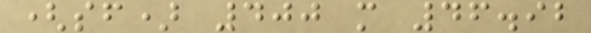(sf) 400 m 46.92
